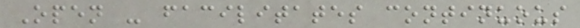Open - facilitates continuous
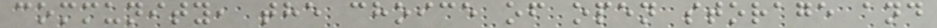community, the choice of open storage and
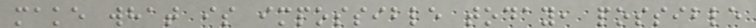make what is impossible today, possible
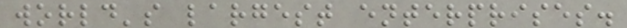world's largest enterprises.
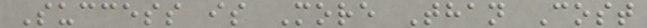Success is More Than Cost
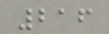216
